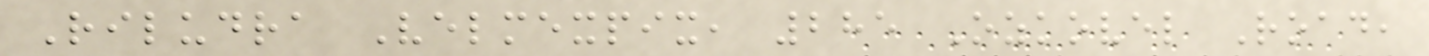Riludra Velmexpix, 285 Ozkovel Road,
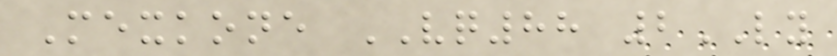Mexkone VQ88 2LY
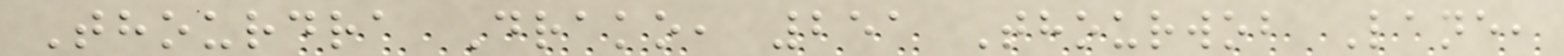Thourdra Drako, 251 Thourwob Lane,
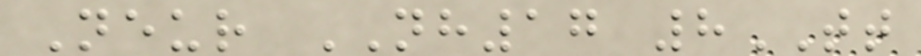Neur NH17 8TT
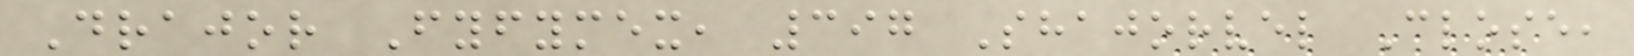Drajor Fyfymex, 397 Shajorvel Close,
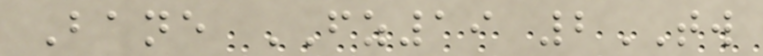Bane FZ19 2TW
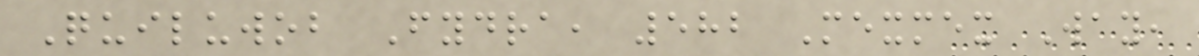Quiluwob Fydra, 582 Mexmex Way,
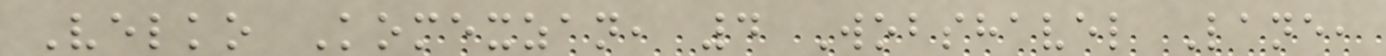Velko Komexzan, 4 Wobshavel Lane,
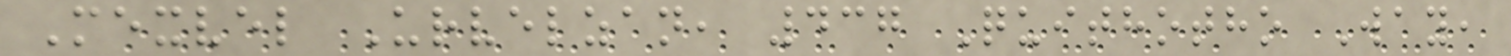Mexvel Urvelzan, 437 Quithotho Way,
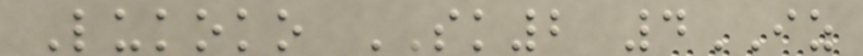Lukoko SK2 4IZ
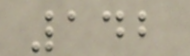142
